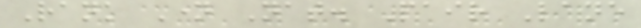Rank Name Nat. Pair Lane
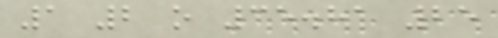1 2 o 35.81 25
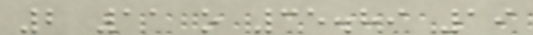2 11 o 35.89 19
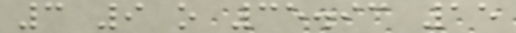3 9 o 35.93 15
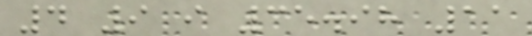4 9 i 35.98 11
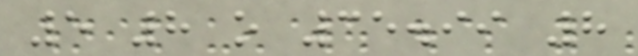5 8 o 35.99 8
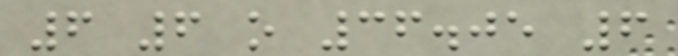6 6 o 36.05 6
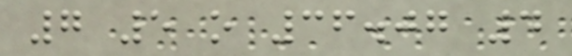7 5 o 36.07 4
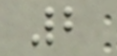2
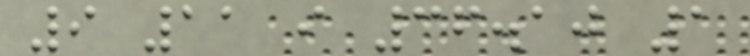9 11 i 36.10 1
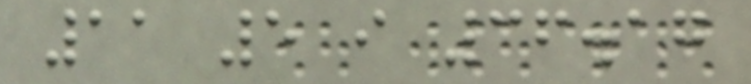11 5 i 36.17
